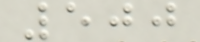500
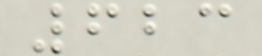623
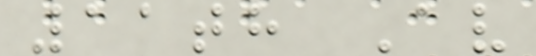11th Av
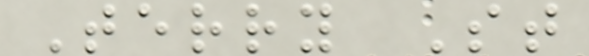Terry St
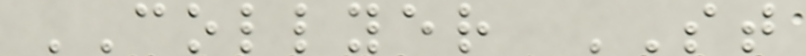COLLYER ST
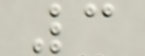3
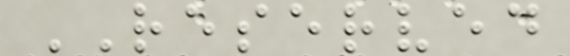RESERVED
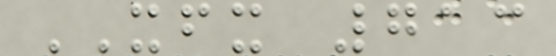XFX 713
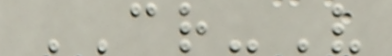CR-V
